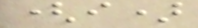(i)
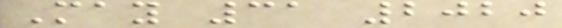May 31 2020
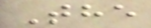The
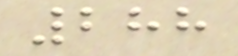288
